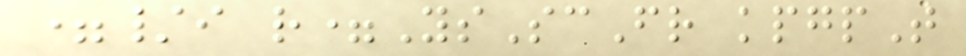=/i r=YsScFr kpgpT
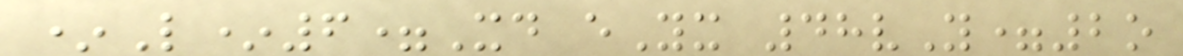*L*6=Xd eYx 48vY=2o
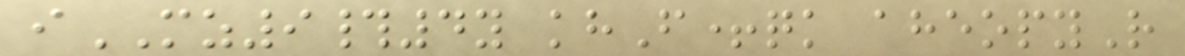iMZ9#4y khF+qk aheopyR
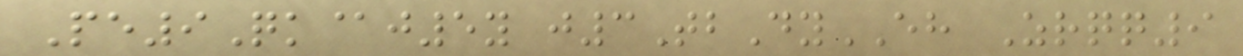Pe9Qk@j5y j3TbDyEH Zrqq9
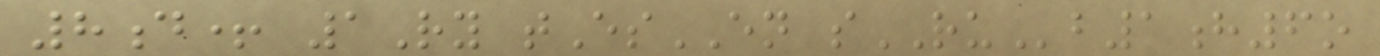8d+ 1Ry tEsEN sRUb1h6o
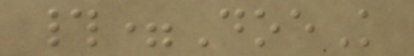#=DoeK
